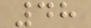48
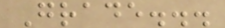Grade...
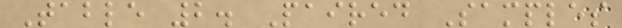Table 2. Paired Samples
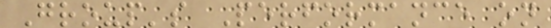Group's Performance on
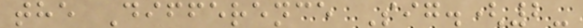the Difference Sig.(2-
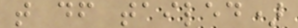t df tailed)
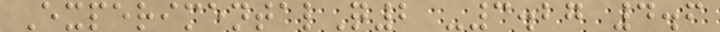ExperimentalQ2 -3.27 4.6
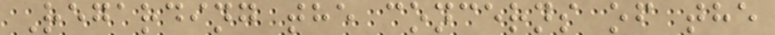Regarding the concerns of the
